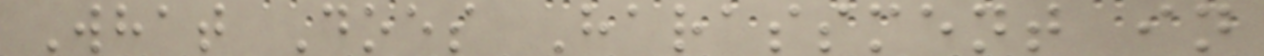What Does Harassment in
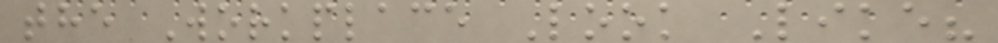the Workplace Look Like?
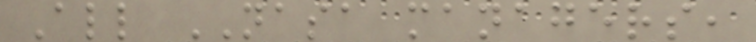All NASA managers,
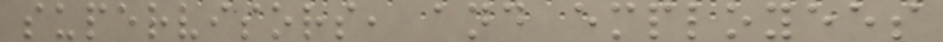supervisors, and employees
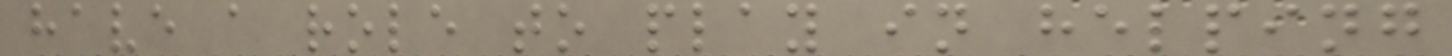have a role to play in helping
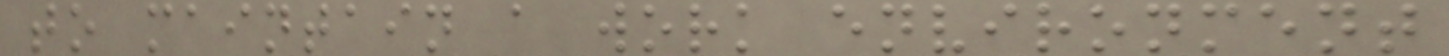to maintain a work environment
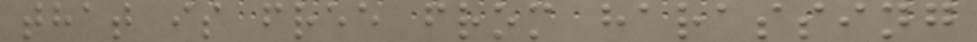that is free from harassing
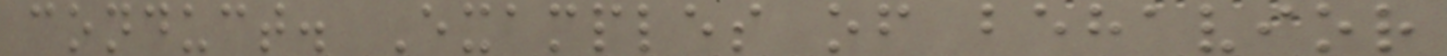conduct. Examples of behavior
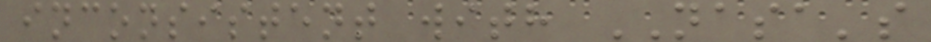inconsistent with NASA's
